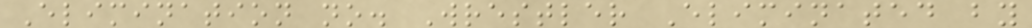Elimination no. Wrestler Eliminated by
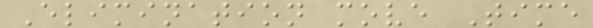Elimination move Time
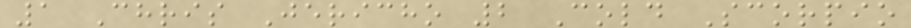1 Chris Jericho 2 Cold Scorpio
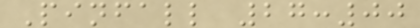Pinfall 27:00
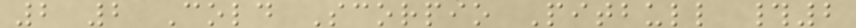2 2 Cold Scorpio Pitbull #2
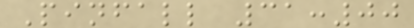Pinfall 31:00
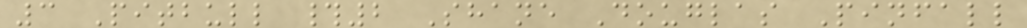3 Pitbull #2 Shane Douglas Pinfall
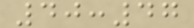40:47
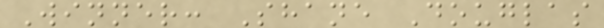Winner: Shane Douglas
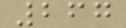267
